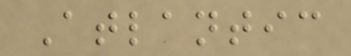Atlantic
